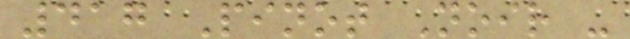417 Pinot Noir -
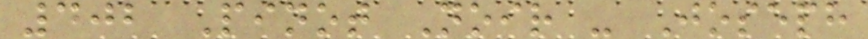402 Pinot Noir - Joseph
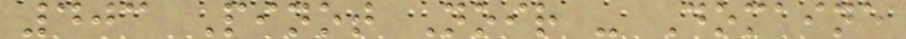403 Pinot Noir - Domaine
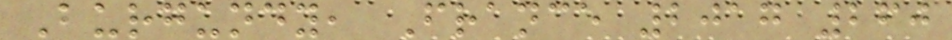Burgundy, France 2017 260
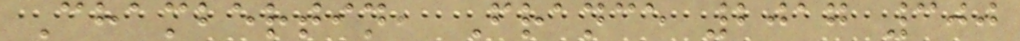Chambertin, France 2017 300
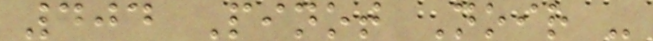404 Pinot Noir -
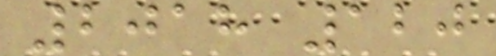2018 120
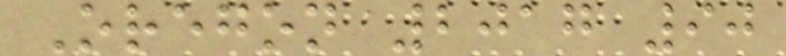Oregon 2017 90
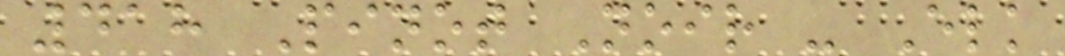418 Pinot Noir - Elk
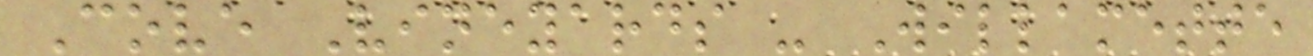Cove Vineyards - Willamette
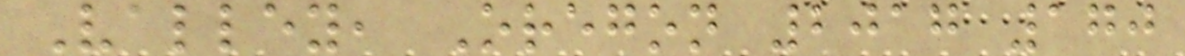Valley, Oregon 2017 170
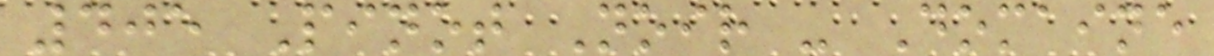405 Pinot Noir - Domaine
